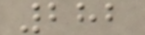282
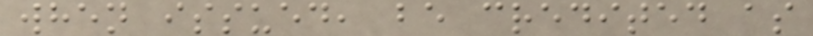when issued, be credited as
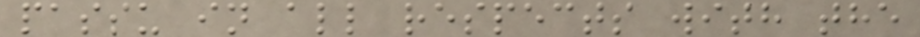passu in all respects with the
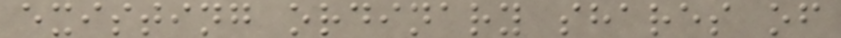existing ordinary shares of
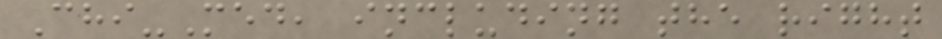Chi-Med, including the right
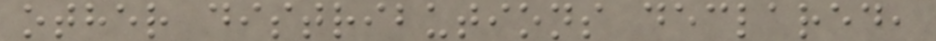other distributions declared,
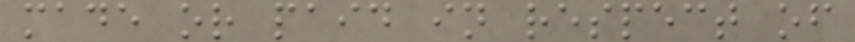made or paid in respect of
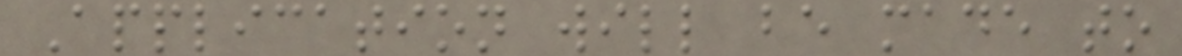Application will be made to
